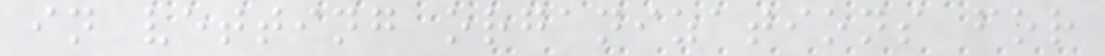in vetting organizations for
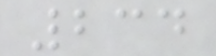234
